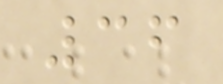36
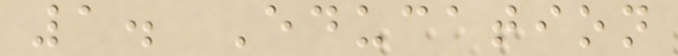1. Education
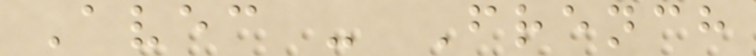Avec - French
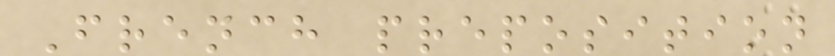French preposition
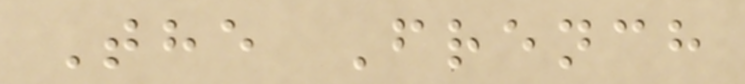The French
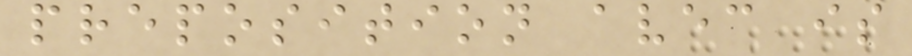preposition avec is
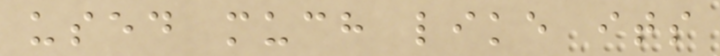used much like its
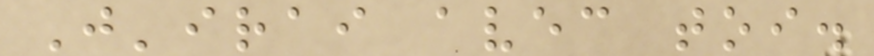J'irai avec toi.
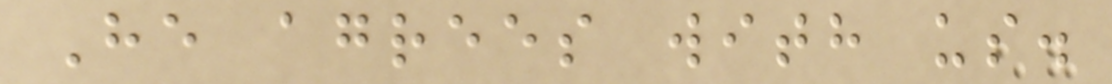He agrees with us.
